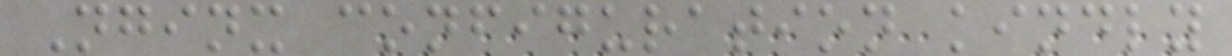Nginx configuration kindly
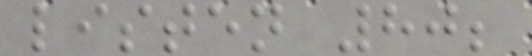listen 80;
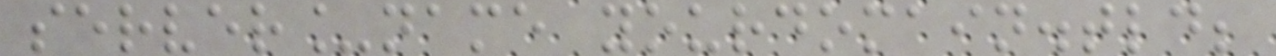server_name yourdomain.tld;
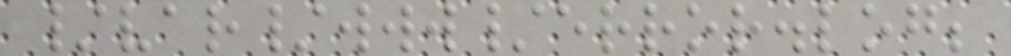/var/www/error.log;
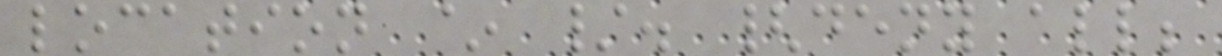location ~ /. {deny all;
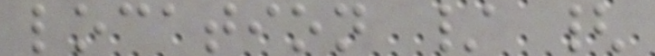location / {
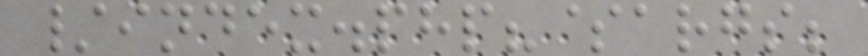/index.php?$args;
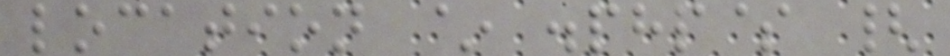location ~ .php$ {
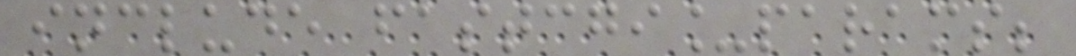include fastcgi_params;
